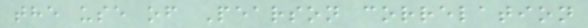the use of Pearson correlation
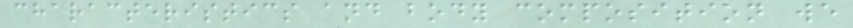characteristics and body composition we
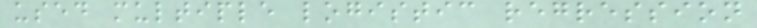used multiple logistic regression
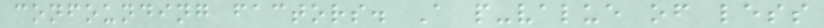confounding factors. A p-value of less
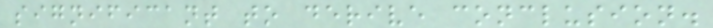significant to derive conclusion.
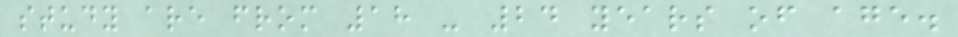study are from 18 - 24 years of age.
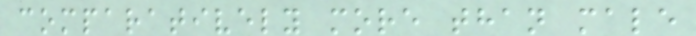comparatively more than male
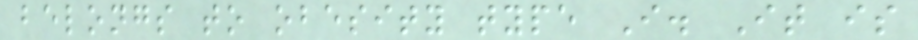belongs to obesity type I. It is
